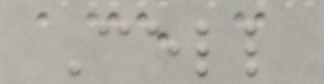Cell
